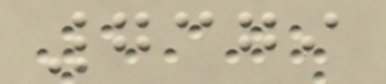7379
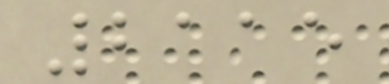2115
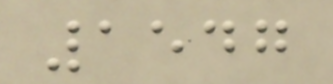1547
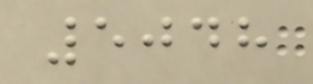5048
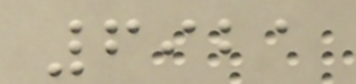6921
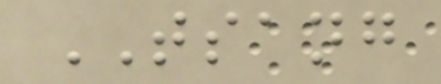TSANG
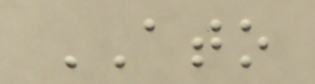ATO
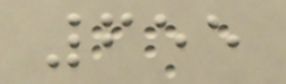655
